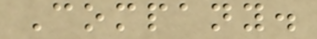Company.
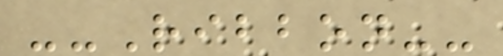--Ribbon--
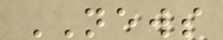NEWS
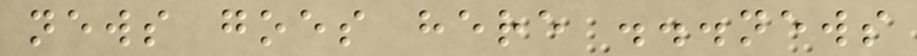news goes here ...news
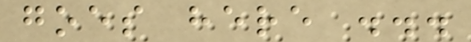goes here ...
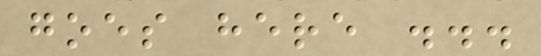goes here ...
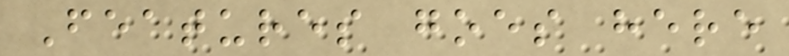Features goes here
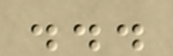...
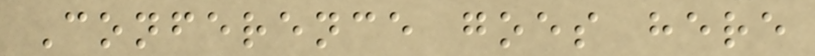Conference goes here
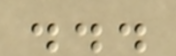...
